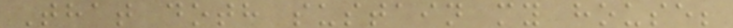That doth sustain my house;
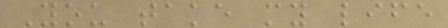You take my life
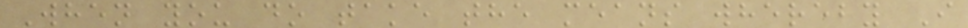When you do take the means whereby I
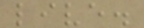live.
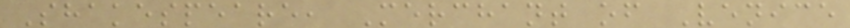Shakespeare, Merchant of Venice
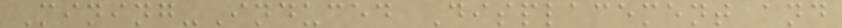Mining-Induced Displacement and
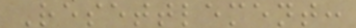Resettlement:
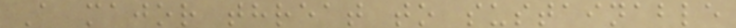A major threat to sustainable
